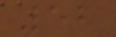52
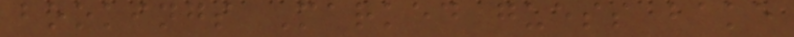bookings Marked guess bake
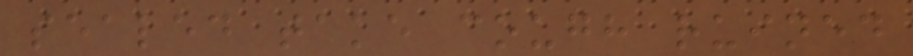sealed take cough ruined
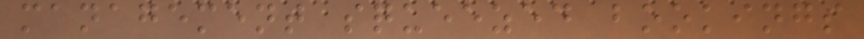management squeezed bookings
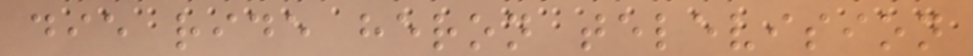die ride heron television
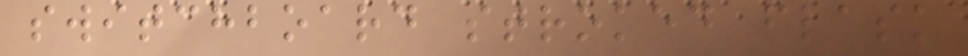switchboard stroked flask
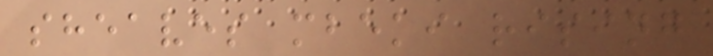sheaves mbeki rising
